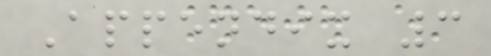Appendix 3
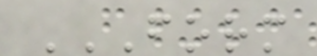FORM
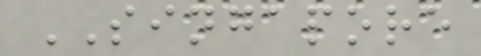SINGAPORE
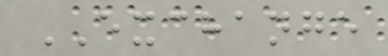EXCHANGE
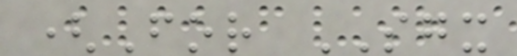(For SGX
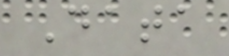Data
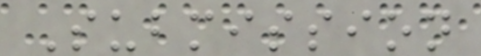Submission
